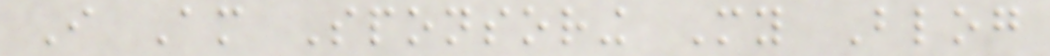I Am Sponsoring My Blog
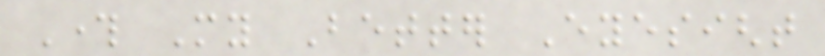Through My Better Eyesight
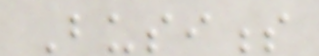Business
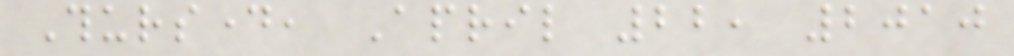Thursday, April 22, 2010
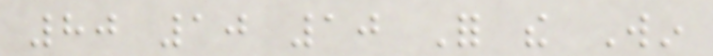80 10 10 For the Win
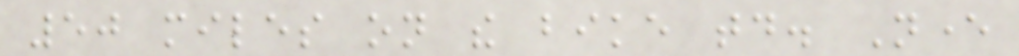50 miles on the bike today. Never
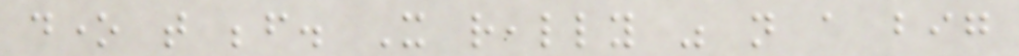done that before. It really was not a big
